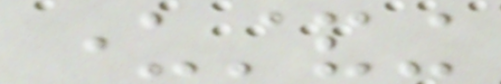understanding
